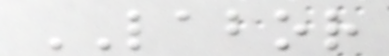LABOR
